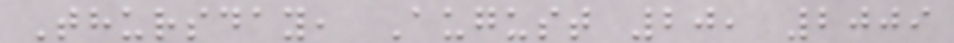Thursday, August 20, 2009
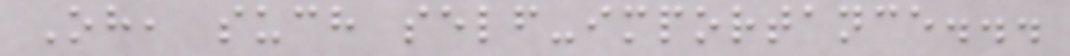Oh, such self-importance...
